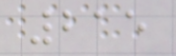215
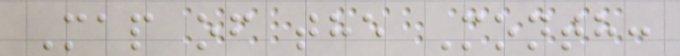Map of the Month:
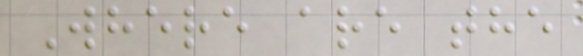Where are the
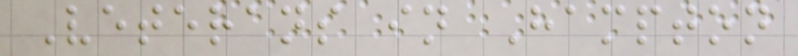Veterans in Hampton
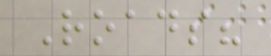Roads?
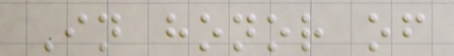In honor of
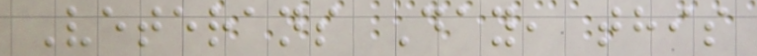Veterans Day, this
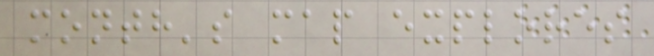month's map explores
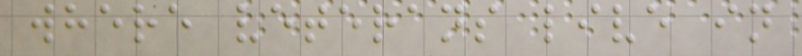where veterans live in
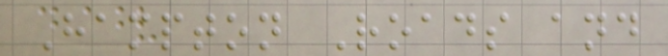Hampton Roads and
